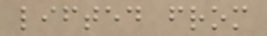lifted from
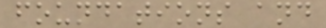foundations and
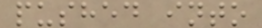pushed into
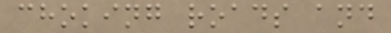choking roads and
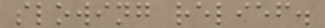slowing relief.
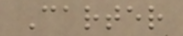Carter
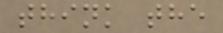think the
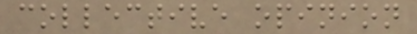collective opinion
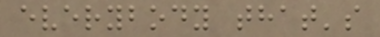everybody that's
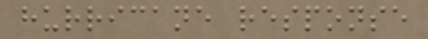hurricane response
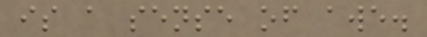is a sense of awe.
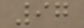97
